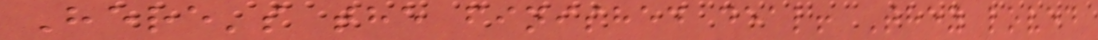Here's the finished deal! They loved
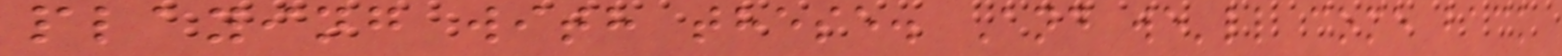playing with these. And we'll come back
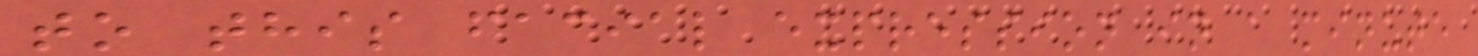to this facial expression in a minute
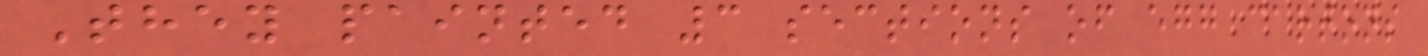They painted 3 sections of egg cartons
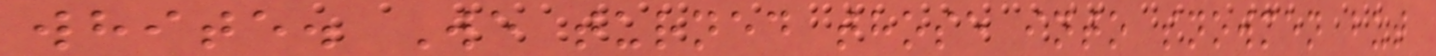white. We turned those into snowmen but
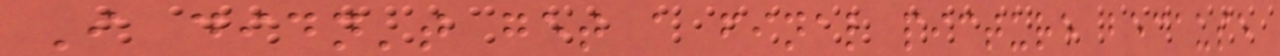I didn't get a final picture because
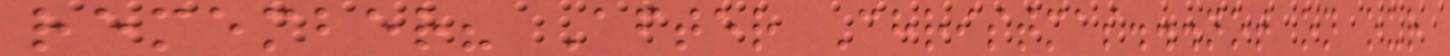remember? After Christmas...not on our
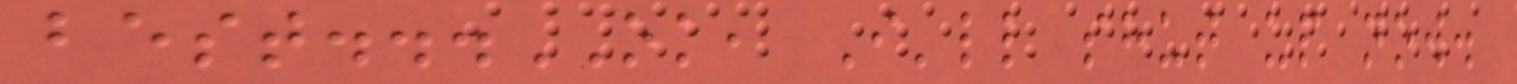best...OK, I'll shut up now.
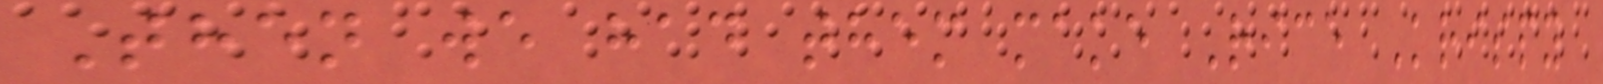Then we had them make Rice Krispy
